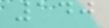140
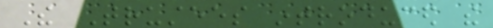The Trustees introduced the
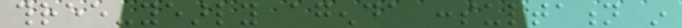three-yearly agenda consultation in
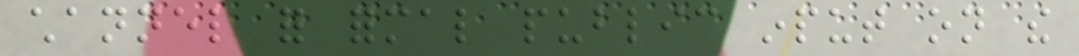channel for formal public input on the
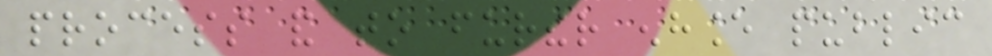process and to further enhance public
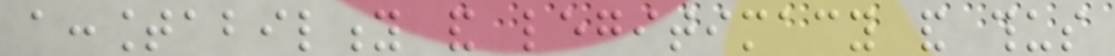accountability and legitimacy and thus
